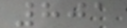801
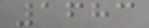1683
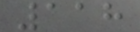118
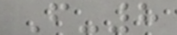F-8
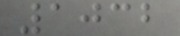1032
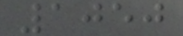1050
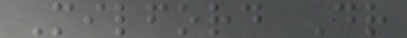Milford Dr
